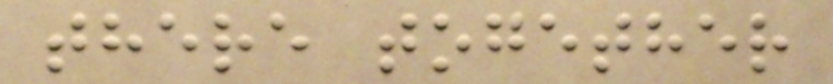there together
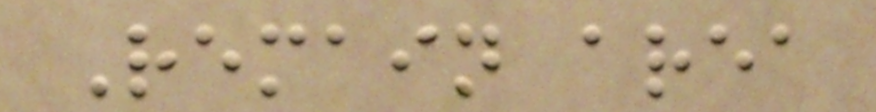Remain area
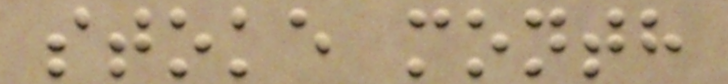stoke month
